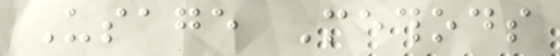Usage Methods
